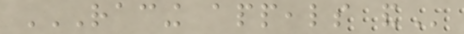RACING APPEALS AND
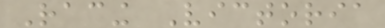Racing Victoria
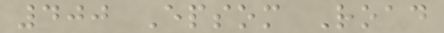400 Epsom Road
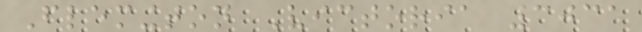Flemington Victoria 3031
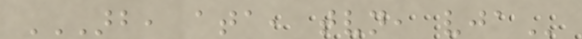ARB, ATA, TVN, VJA
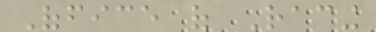Office of Racing
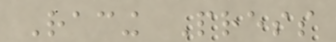Racing Press
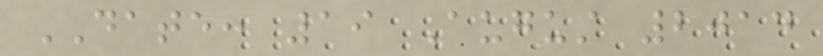DATE: 19 August 2014
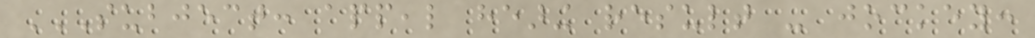SUBJECT: APPEAL HEARING RESULT - JOCKEY:
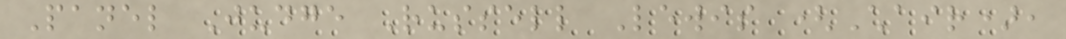Panel Judge Russell Lewis (Chair),
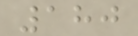180
